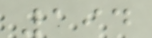194
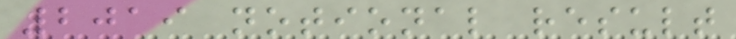2019 notional result
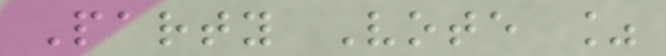Party Vote %
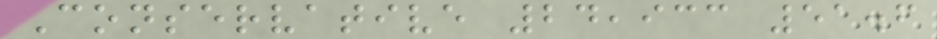Conservative 24,933 51.6
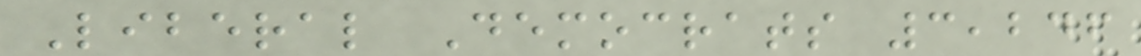Liberal Democrats 3,246
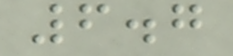6.7
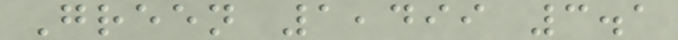Green 1,499 3.1
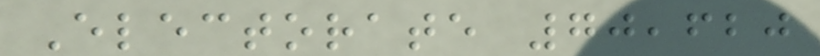Electorate 70,620
